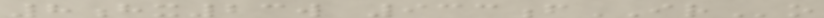8hx23w 933fIRo
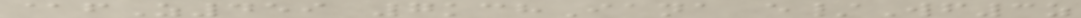@fZ459 7kchIana e/Wf3z
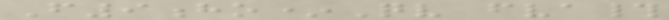F9ho*Qv fva#
